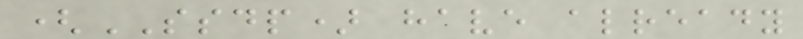(SSDP) have already
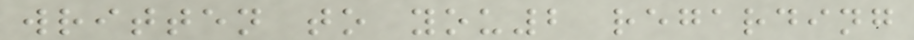written to you2 regarding
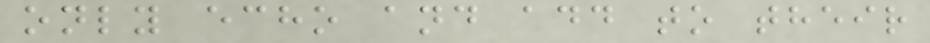only echo and add to their
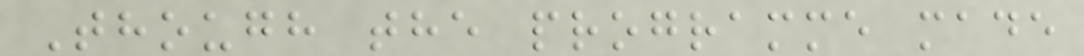Though the programme made
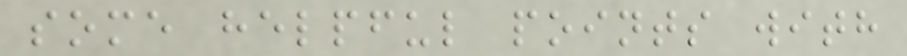some helpful points with
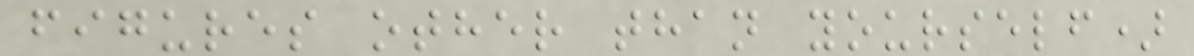figures other than yourself)
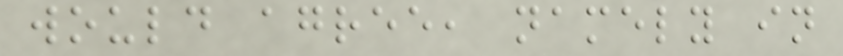would agree, namely in
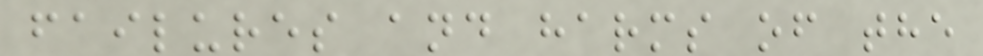failures and harms of the
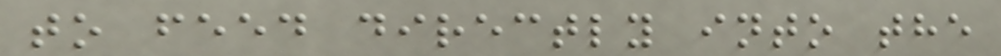to feed directly into the
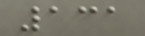131
